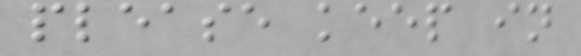please keep in
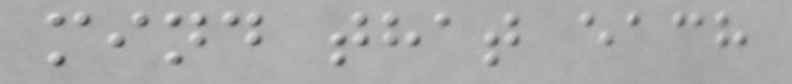mind that each
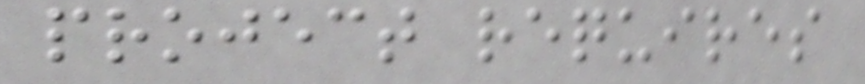project requires
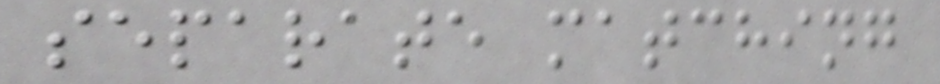separate matching
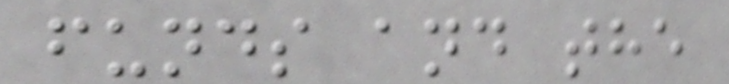funds and the
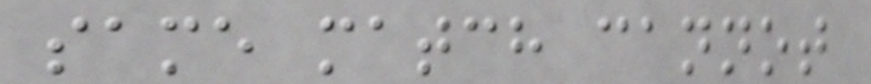same match cannot
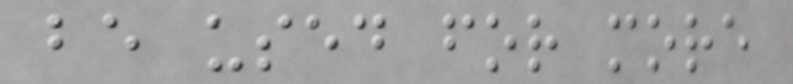be used for more
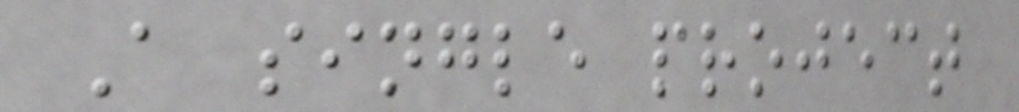A single project
